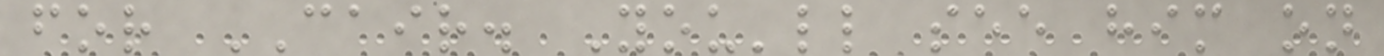for CAIR. You'll see him on
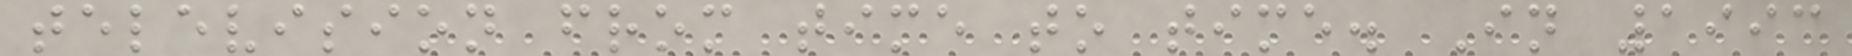television from time to time. In 1993
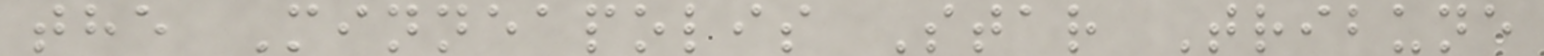the Minneapolis Star Tribune
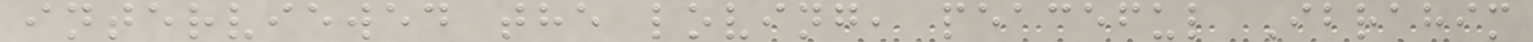interviewed the loving, peaceful Ibrahim
